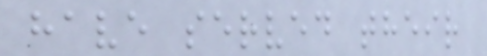have served their
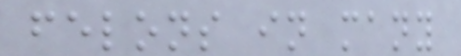felons in many
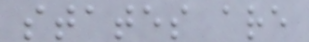states are
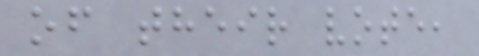of their vote,
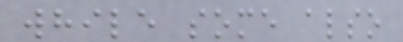while some also
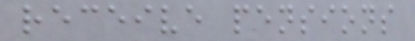receive pensions
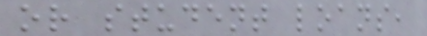or student loans,
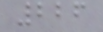226
